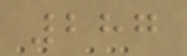287
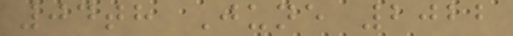04th June 2022
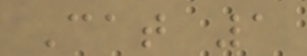Cat 1
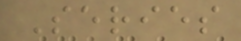Series
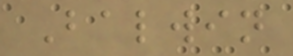Balwin
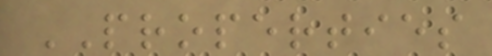PROPERTIES
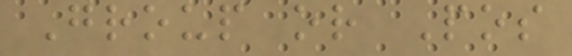Group or Pos
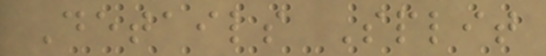Details Split
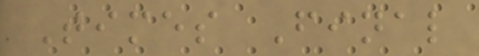Times Final
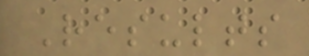Results
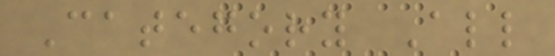Category All
